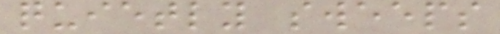quietly sweeps
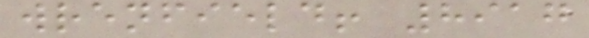wrenfield! 8917
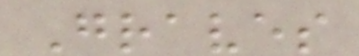Graves
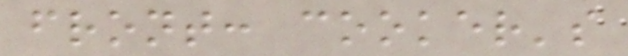front: cooker's
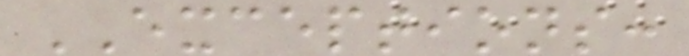EXCEPTIONS:
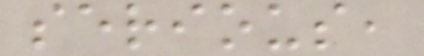serious,
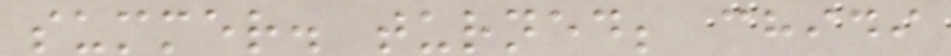summer. turned; chidi
